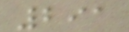291
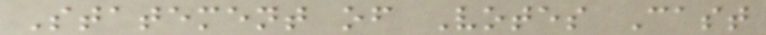Statement of Votes Cast
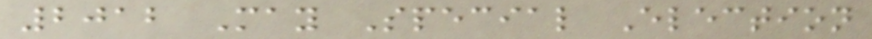2012 May Special Election
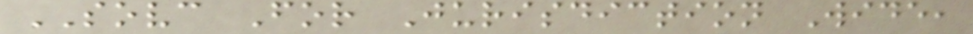SOVC For Jurisdiction Wide,
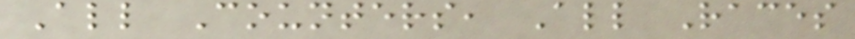All Counters, All Races
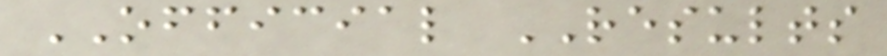OFFICIAL RESULTS
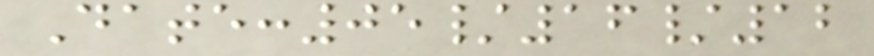Date:05/16/12
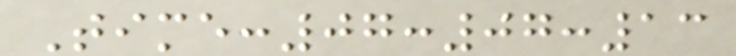Time:07:07:13
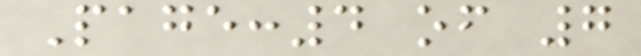Page:4 of 7
